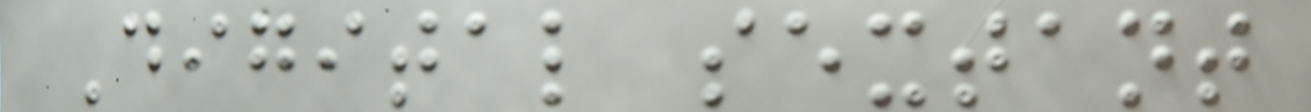Digital sextant
